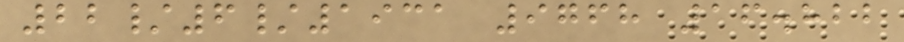22/6/1931 9768 16.822
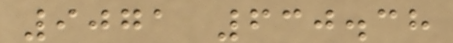9071 630.38
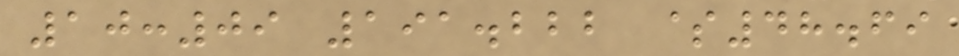10:09 191.222 $48.69
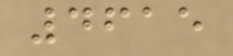4615
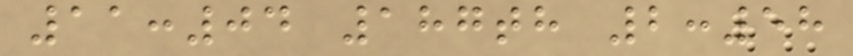11:04 187th 2:58
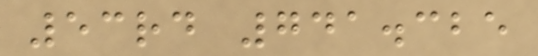53rd 741.325
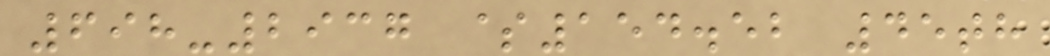698-2937 $154.52 45th
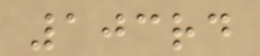103rd
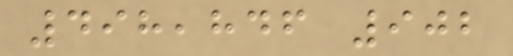498,846 902
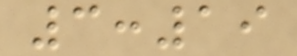3:19
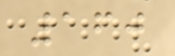160
